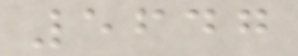5647
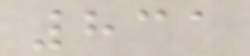831
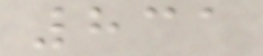831
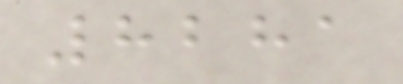8281
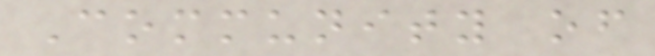Community of
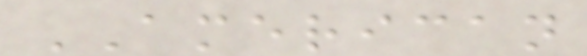AMERICAN
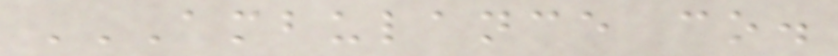AMBULANCE CO.
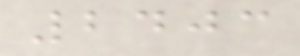2403
